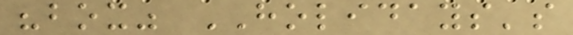"box" HOLIDAYS's
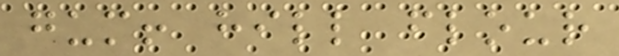gum! hill flour
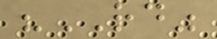"RD"
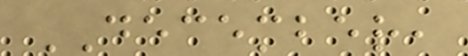DECEMBER,
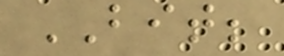BIT;
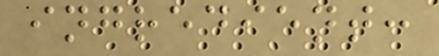ingredient:
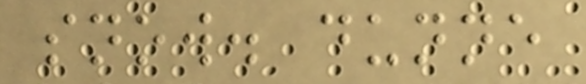snow. dunne
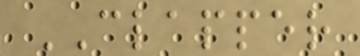CLAPPER
